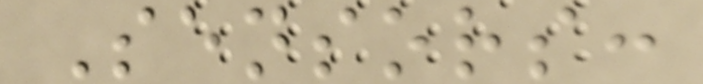Sensors:
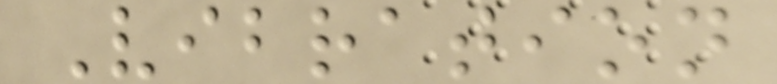Vibration
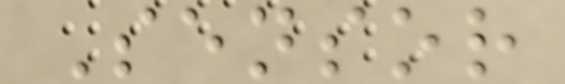Sensor
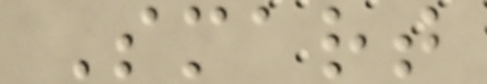Smart
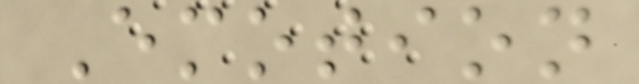Emotion
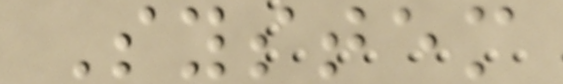System
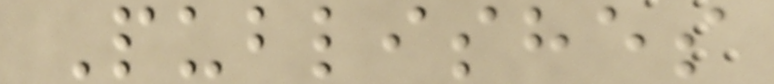Publishes
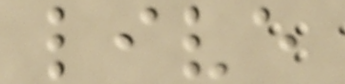live
